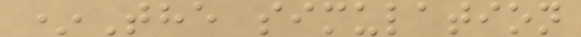*The simulation
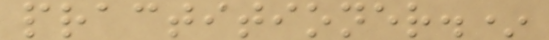practitioner.*
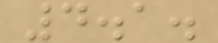4.1.
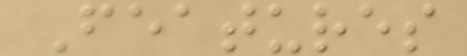Features
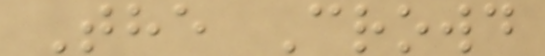The Crowd
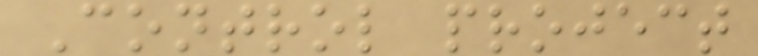Control project
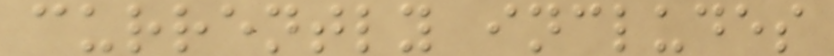currently includes
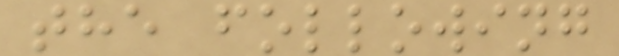the following
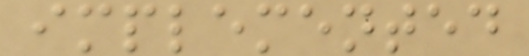implemented
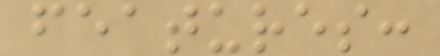features:
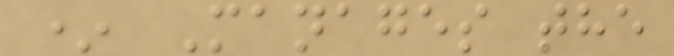* Manages the
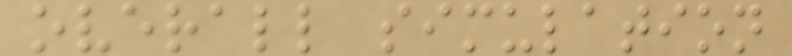overall simulation
